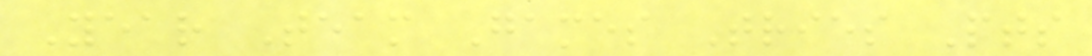Year Team Games Tries Pts
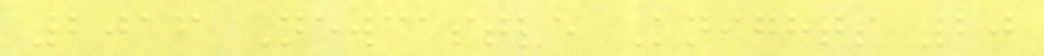2016 Newcastle Knights 20
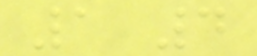1 4
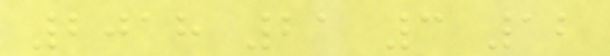2018 21 3 12
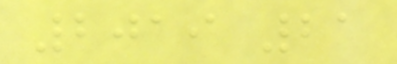2019 21
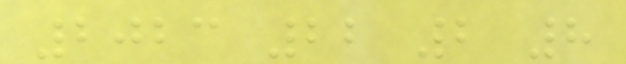2023 22 2 8
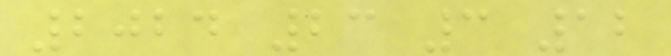2024 23 3 12
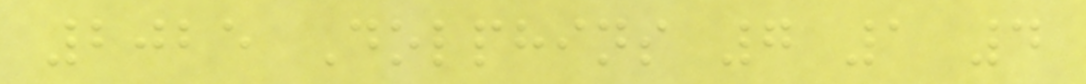2025 Dolphins 7 1 4
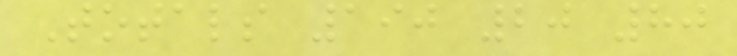Totals 190 20 80
